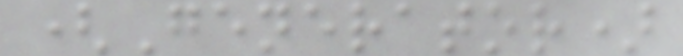(Generator)
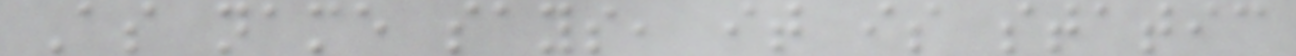As name says, it is static
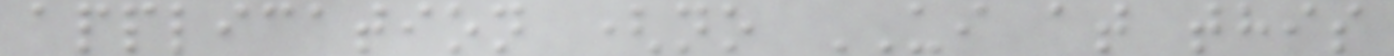application (no UI at this
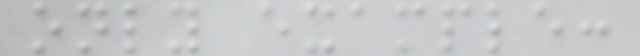only example:
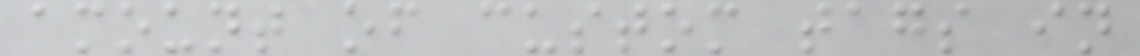amount of custom tags in
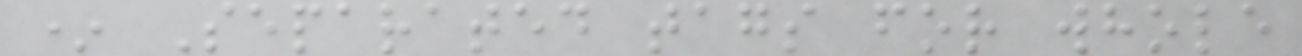* Separated tags for whole
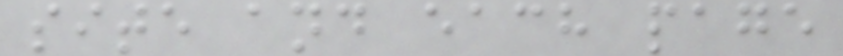site and each page
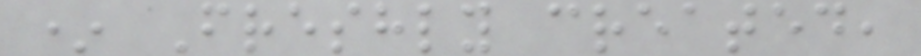* Freshly created,
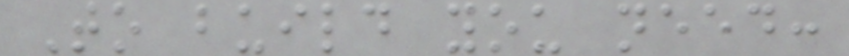To build you need:
